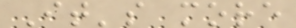It's more
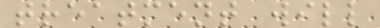treatment will
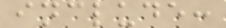include:
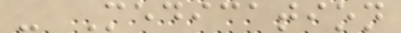- Medication
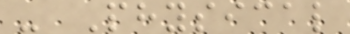- Physical
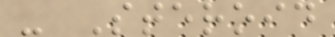- Steroid
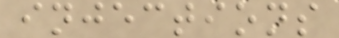injections
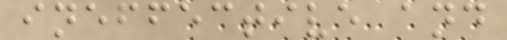ineffective and
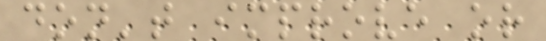don't improve or
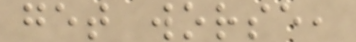get worse,
